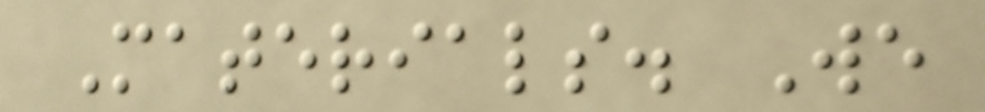Materials. We
